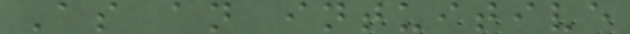As an intuitive
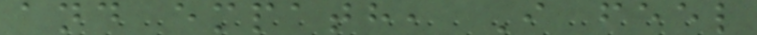and empath, I feel
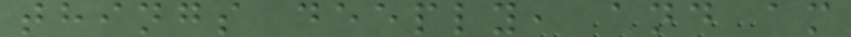things deeply, and am
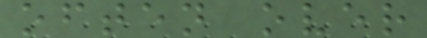often over
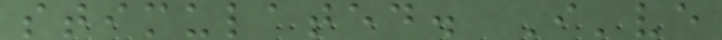stimulated. I've
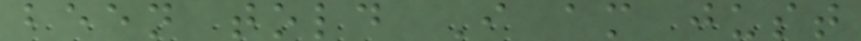been told I am just
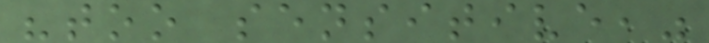"too sensitive,"
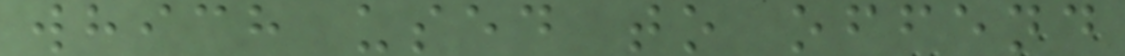which used to offend
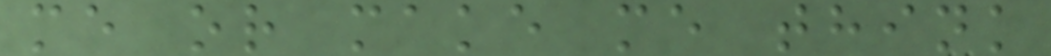me or make me think
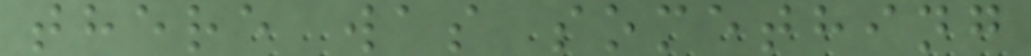there was something
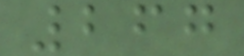267
